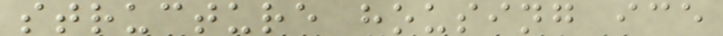structure housing ice
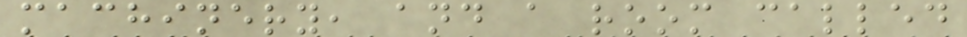machinery, and a room called
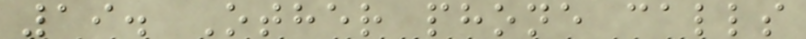19. Other phone calls
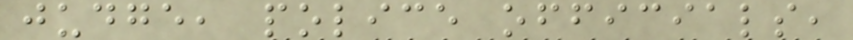judge, police officials,
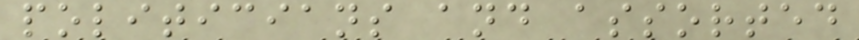politicians and assorted
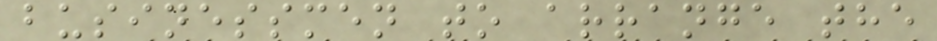businessmen to arrange the
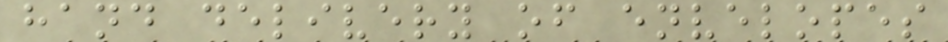hand delivery of envelopes
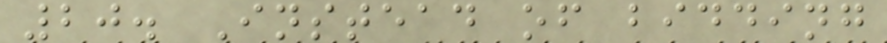20. Instead of bidding
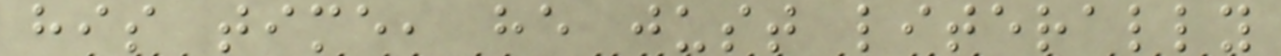his time, he just literally
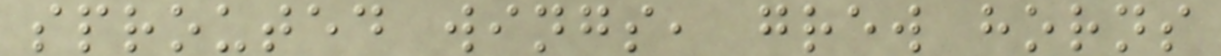sprouted wings, grew horns
